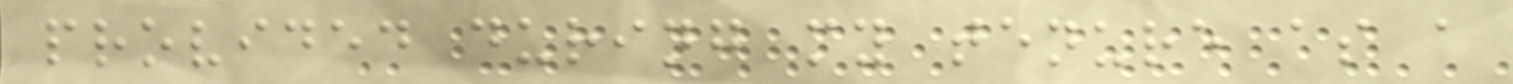provided during my tenure as a
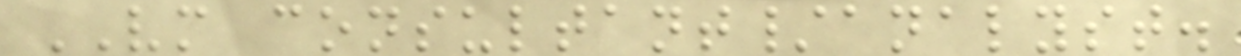VM consultant/analyst.
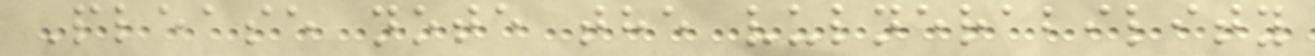Please note the vulnerability
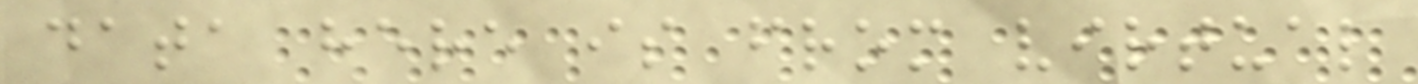data here is from virtual
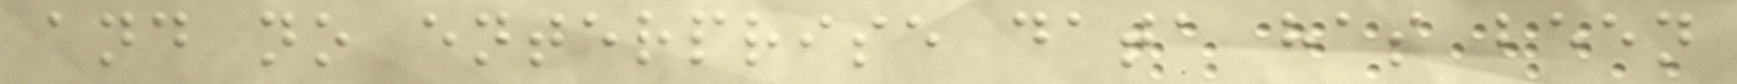and no enterprise data has been
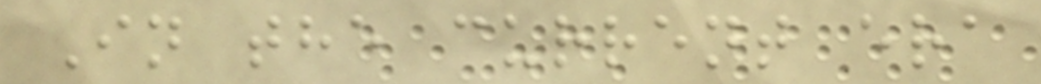In the current era
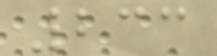233
